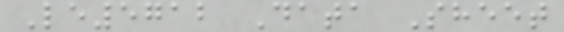Le5712 Data Sheet
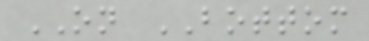ON BOTTOM
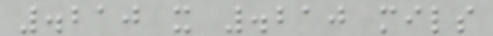.210 x .210 mils
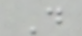D
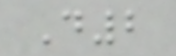D2
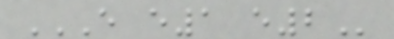E E1 E2
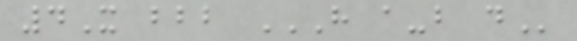4X bbb H A-B D
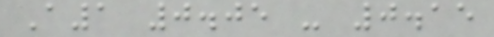A1 0.05 - 0.15
